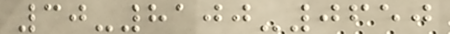30-8100-0650
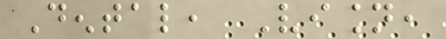Dental, Vision,
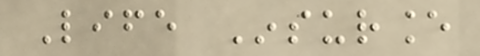Life Insurance
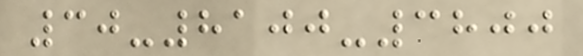30-8100-3800
